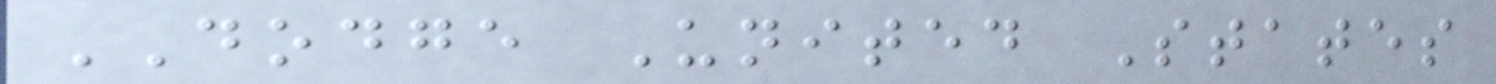DODGE United States
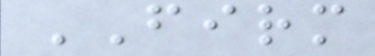FIRM
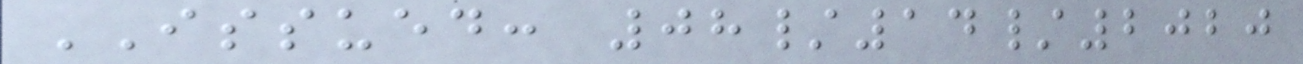ISSUED: 08/14/2020
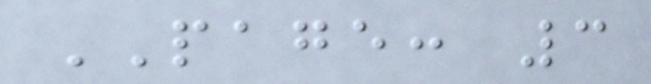PAGE: 3
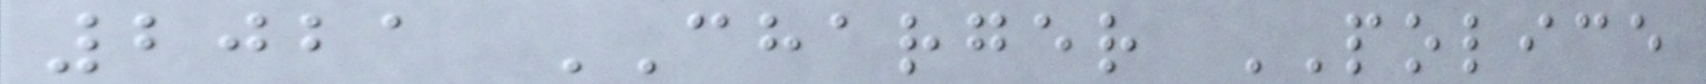2021 CHARGER POLICE
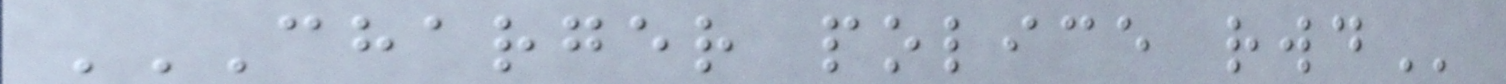CHARGER POLICE RWD
